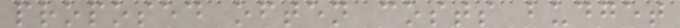proposed often costs budget
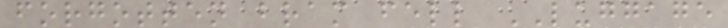forgotten bram fell LUGGAGE
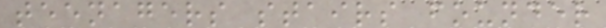teenagers stairs founder
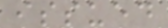issued
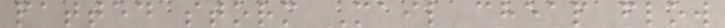patted storm Mail cheap flow
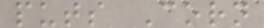puts Corn
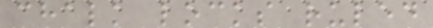chalk locks ruled
